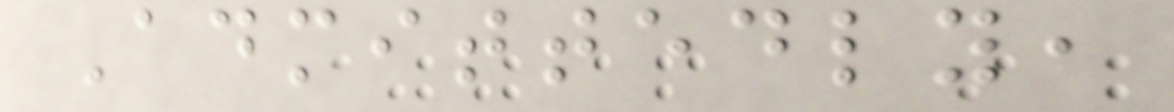Admittedly,
